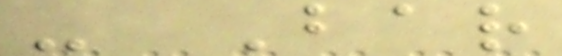- Bar
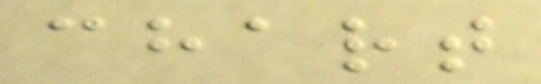chart
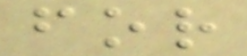for
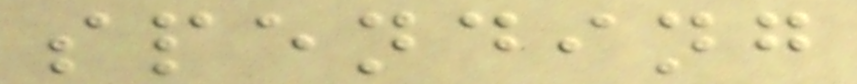spending
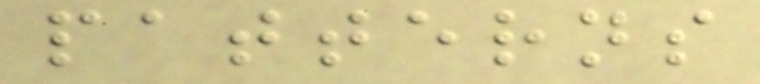patterns
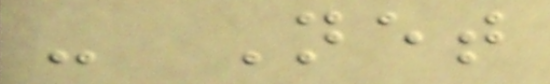- Net
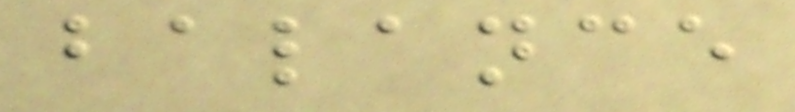balance
